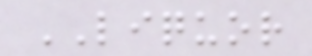LIQUOR
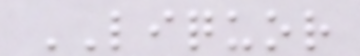LIQUOR
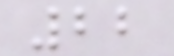22
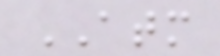ATM
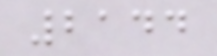2144
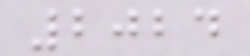2024
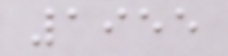1955
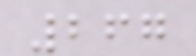267
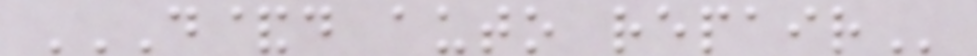D&D AUTO REPAIR
